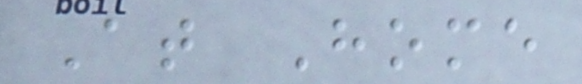At Home
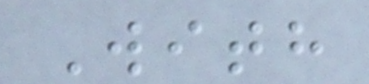With
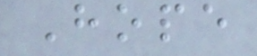Hope
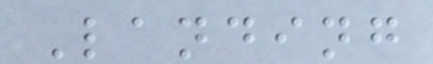Landing
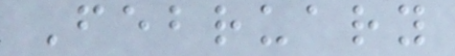February
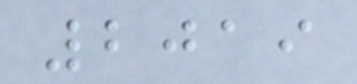2019
